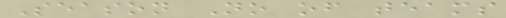Season No of teams
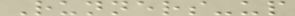Runners-up
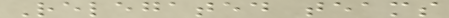Relegated teams
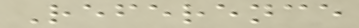Reference
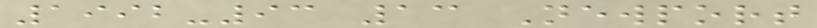1992-93 13 Newport
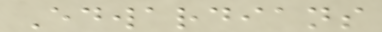Edwardians
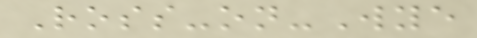Ross-on-Wye
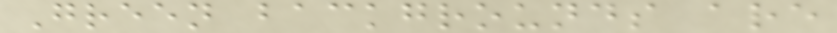Green backgrounds are
